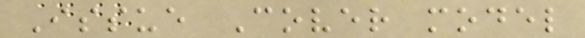Issue Cover model
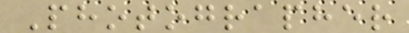Photographer
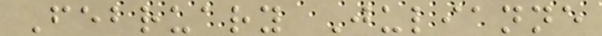February Julianne
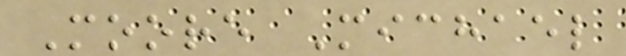Moore Michael
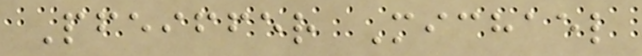Pfeiffer Michael
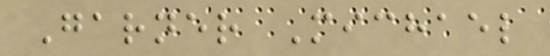Garner Michael
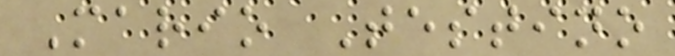Mario Testino
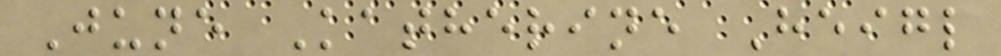June Katherine Heigl
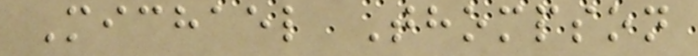Michael Thompson
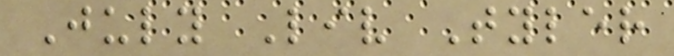July Liv Tyler
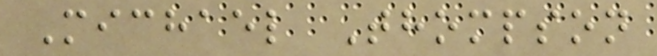Michael Thompson
